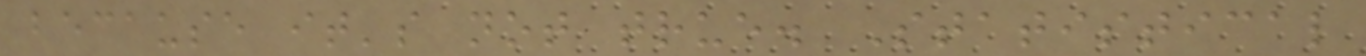because it's not true. Statistical
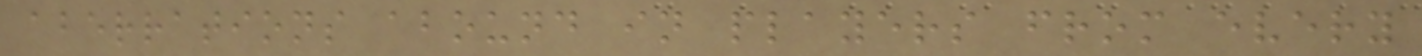aberrations abound in players from every
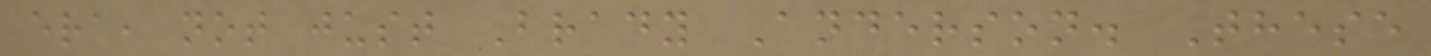era, not just Brady Anderson. These
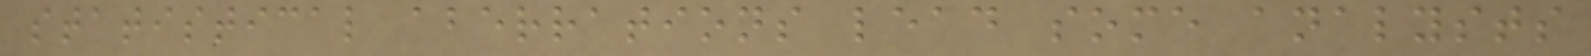statistical aberrations lead some analysts
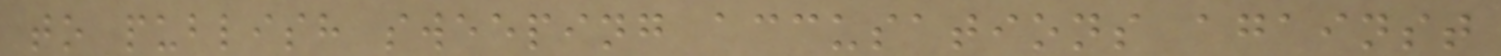to publish sweeping accusations against
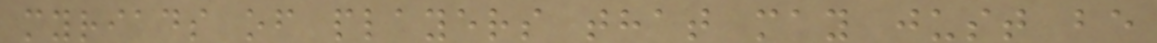myriads of players that may just be
